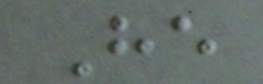He
